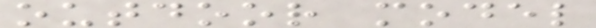outdoor model
